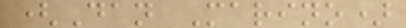(Dan Marino)
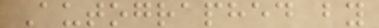Autographed by
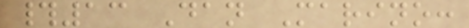#13 Dan Marino:
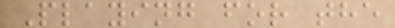Playing for the
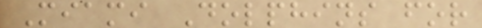Miami Dolphins for
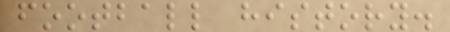football history.
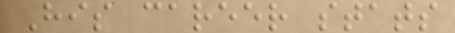His career stats
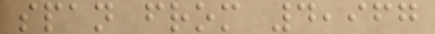span from 4,967
